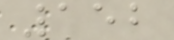152
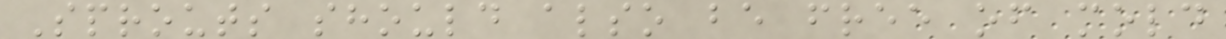Sprouts should also be free of mold
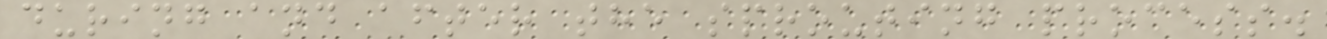during and after the sprouting process.
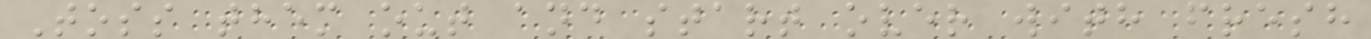Toss them out and start over with fresh
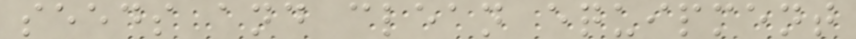seeds and clean equipment
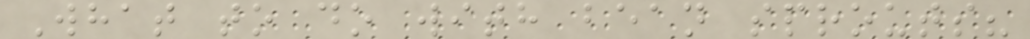What to do with bean sprouts?
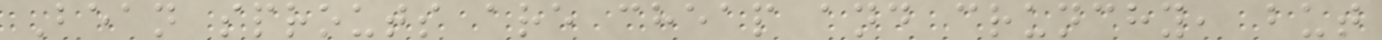Bean sprouts are cheap and crunchy, but
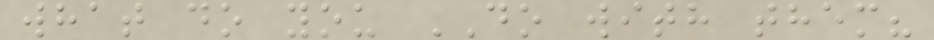what do you DO with them?
